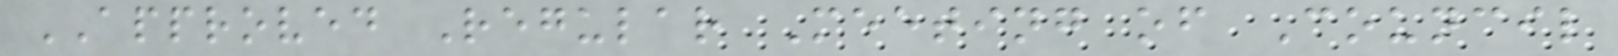APPROVED Regular Meeting of Council
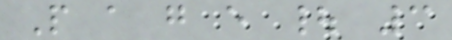P a g e | 3
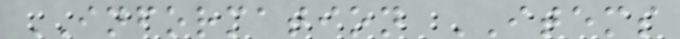INFORMATION ITEMS
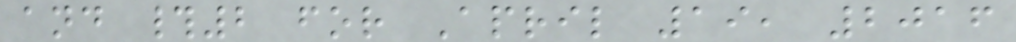and #2 for April 19, 2016
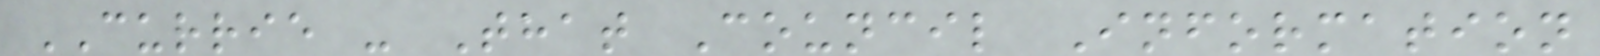CURRIE - That Council Information
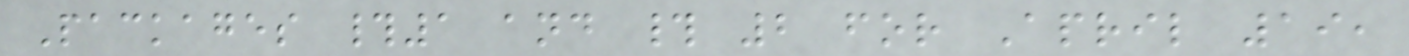Packages #1 and # 2 for April 19,
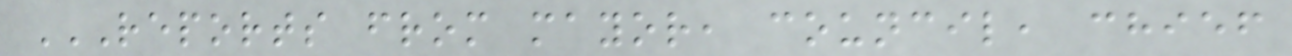REPORTS FROM MAYOR, COUNCIL, CHIEF
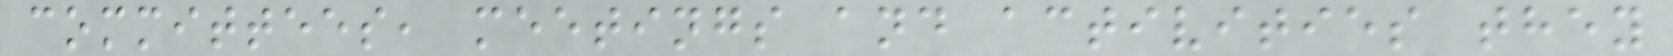committees, meetings and activities they
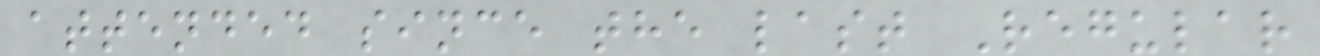attended since the last Regular
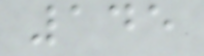145
